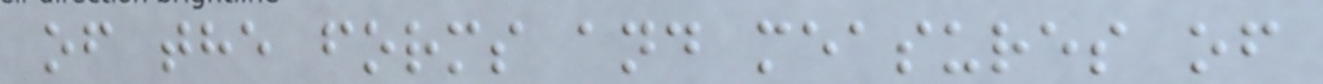of the forms and measures of
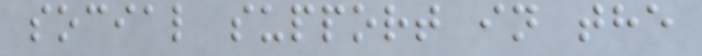social support in the
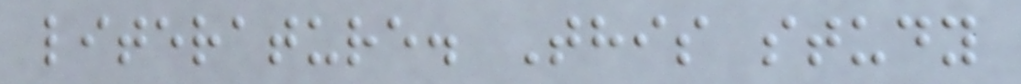literature. This study
